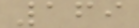169
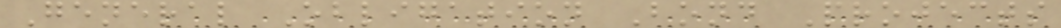General Obligation Bond Projects
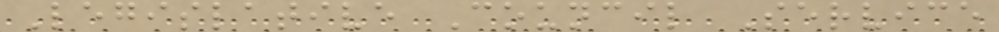Legislative Council Service
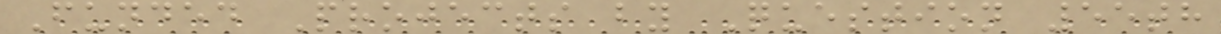Funded Projects by Question 55th
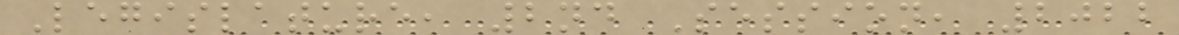Legislature, 2nd Session, 2022
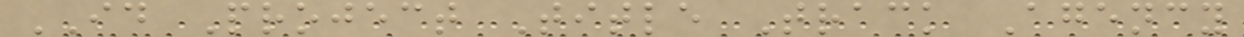ID Project Title Track Agency
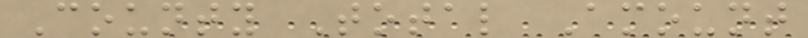County Total Amount
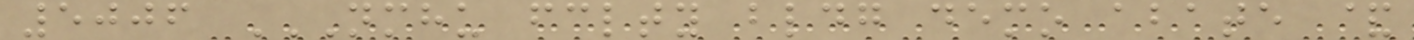5006 NMHU FCLTY BLDG DEMO ABATE &
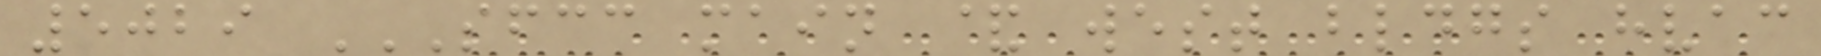5029 SFCC MAIN & WEST BLDGS HVAC
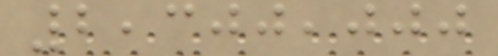2,300,000
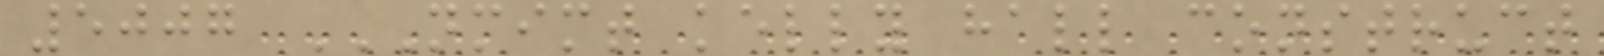5007 NMIMT KELLY HALL CONSTRUCT
